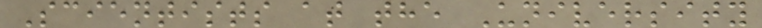Scientists at the University
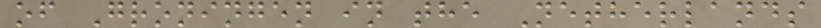of Groningen in the Netherlands
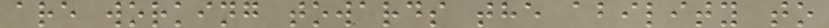are working towards the ability to
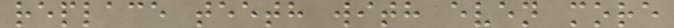replace teeth with even more
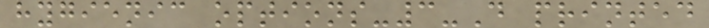hygienic options-3-D printed
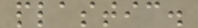plastic.
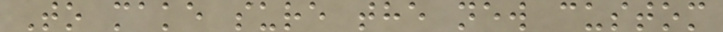To make sure the new custom
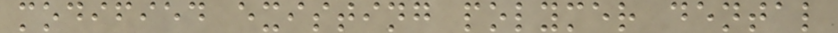modified existing polymer dental
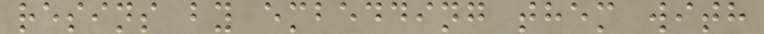resins by embedding them with
